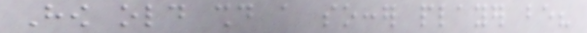How old should a soccer player be?
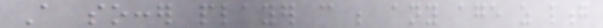A soccer player can be any age as long
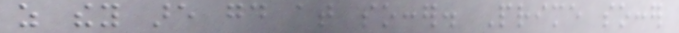as they are good at soccer. Prime soccer
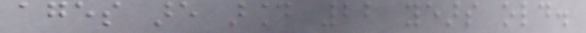ages are around 22 years old.
